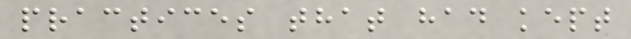practices that had kept
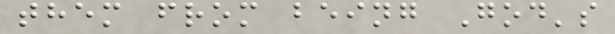them from being God's
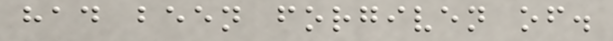had been forgiven of.
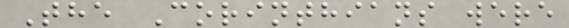The Corinthians were
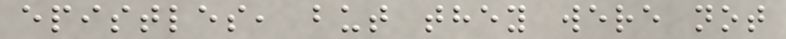epistles, but they were not
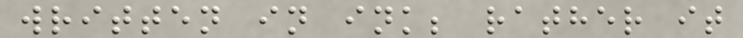written in ink; rather it
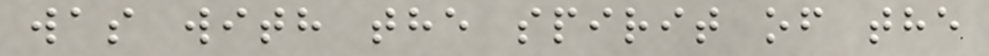was with the spirit of the
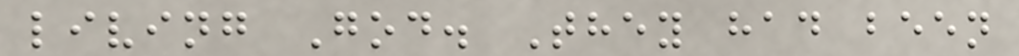living God. They had been
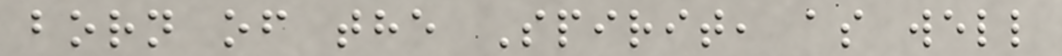born of the Spirit, as well
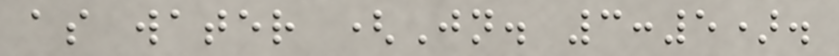as water (Jn. 3:5).
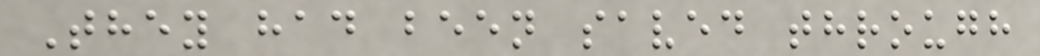They had been saved through
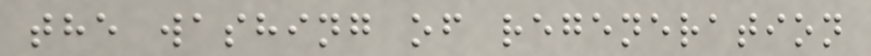the washing of regeneration
